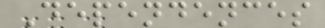Dependences
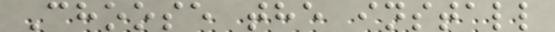Choose the install
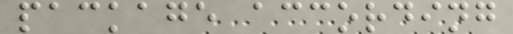package according
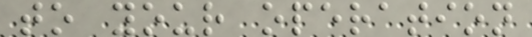to your operation
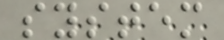system
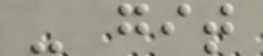- git
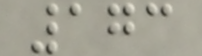173
